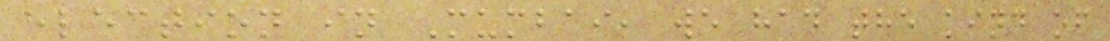election in Mumbai, we had the kind of
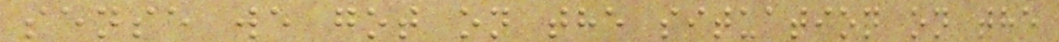sense we got on the situation on the
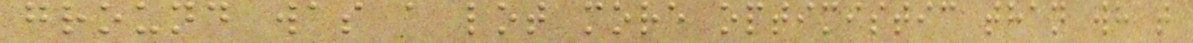ground was a lot more optimistic than what
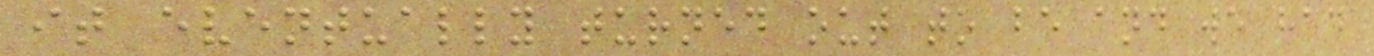it eventually turned out to be and we had
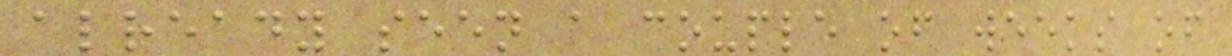already seen a couple of weeks of
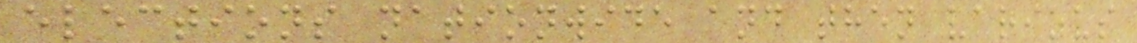elections nationwide and then various
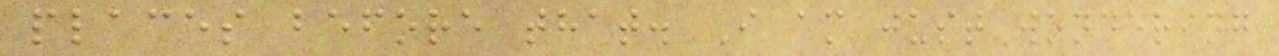places before that. I am just wondering
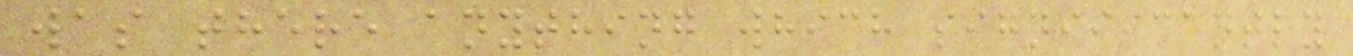was there anything which significantly
